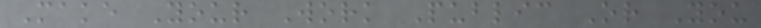Make Your Work Public Or You
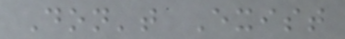Don't Exist
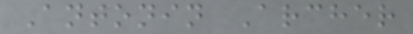Antonin Archer
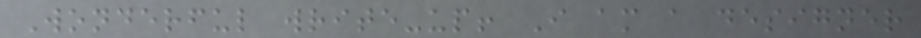Wonderful write-up! I am a designer
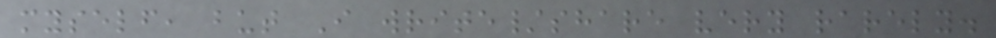myself, but I write/share very rarely.
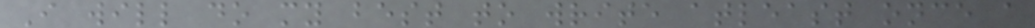I will do my best to write atleast once a
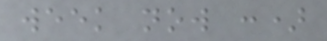week now :)
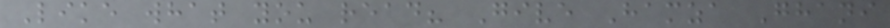Like what you read? Give Hamza Ghani
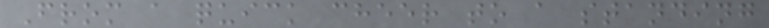From a quick cheer to a standing
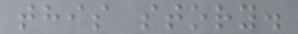this story.
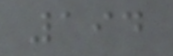194
